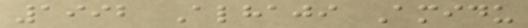1992 Alhaji Amidu
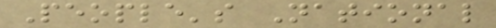People's National
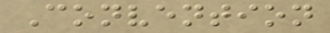Convention
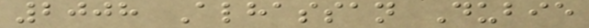2008 Alhassan Dubie
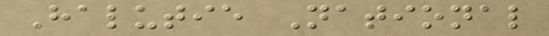Halutie National
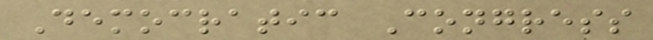Democratic Congress
